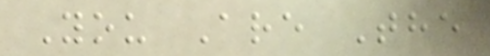You Are The
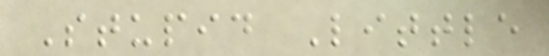Stupid Little
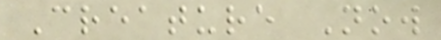Creature Now
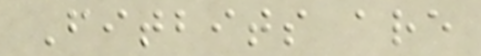Fitbits are
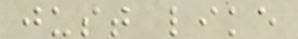just like
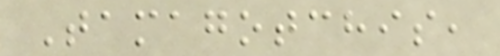Tamagotchis,
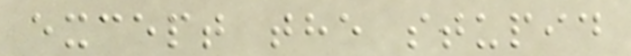except the stupid
